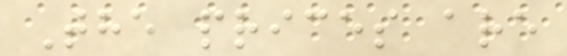The prices are
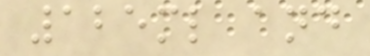125ml and
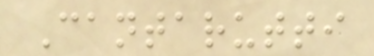Cantarutti
